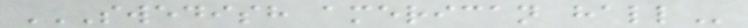SWEDISH AMERICAN HALL
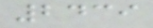2439
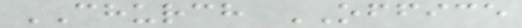CHURCH OFFICE
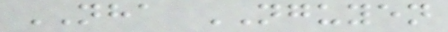NHA NGUYEN
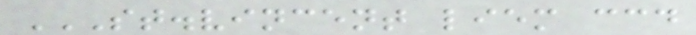ST.VINCENT LIEM CCD
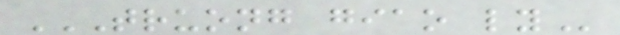TRUONG GIAO LY
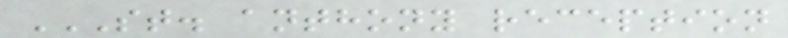ST. ANTHONY RECEPTION
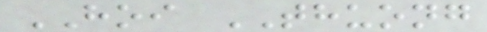HOI THUONG
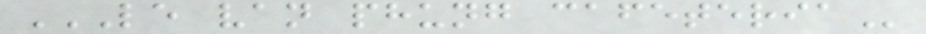LE VAN PHUNG CAFETERIA
